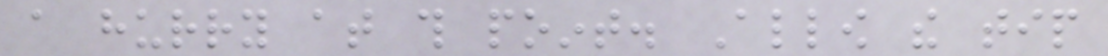a hurry at this point. Allow the tip
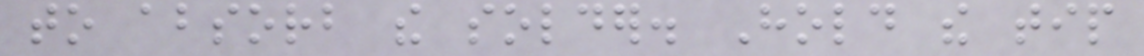to absorb the solder. Hold the tip
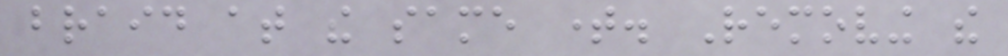braid at the same time. Removing the
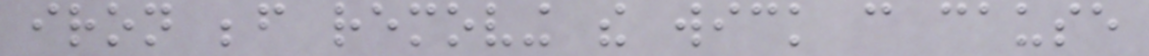iron before removing the wick can cause
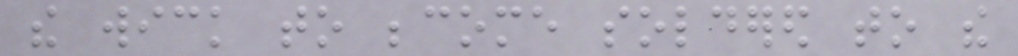the wick to become soldered to the
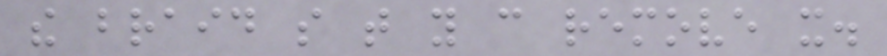the braid so that you can remove it.
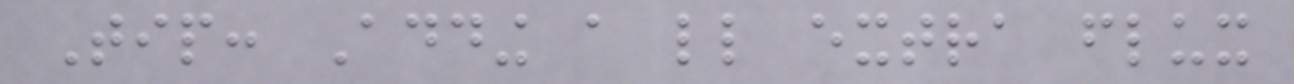Tip: Adding a little extra flux
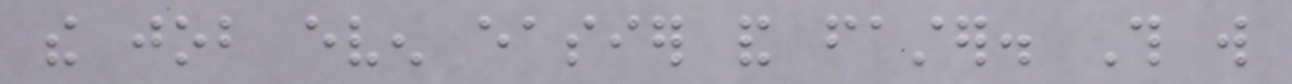the job even easier and faster. This will
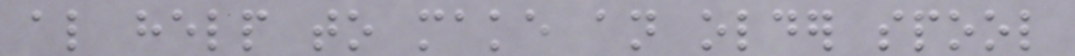also help to make an older spool
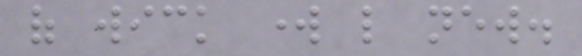of wick work like new.
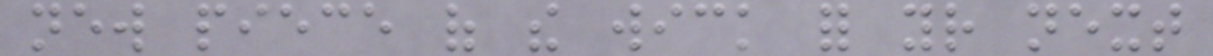new piece of the wick for your next
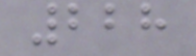228
